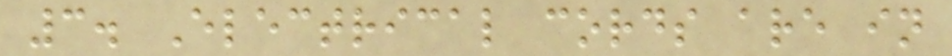3. Electrical cords are in
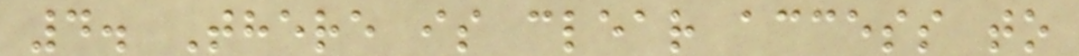4. There is clear access to
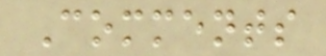Comments
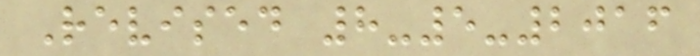Revised 8-5-2016
